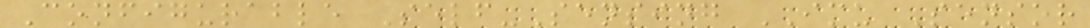Configurable Self-Sensing IMU Sensor
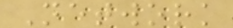Network
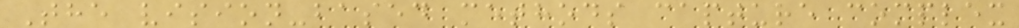The vision-based methods capture complex
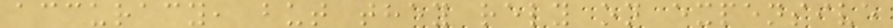accuracy, but they rely on expensive
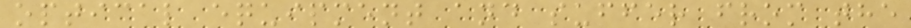optical equipment and suffer from the
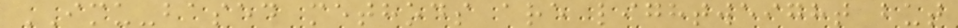IMU-based methods are lightweight but
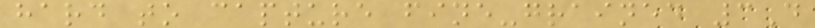hard to capture fine-grained 3D
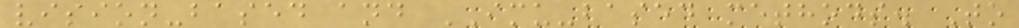vision-based and IMU-based methods. To
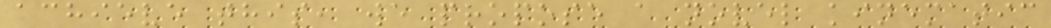achieve this, we propose a novel kinematic
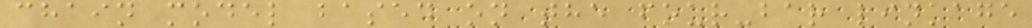chain model based on the four-bar linkage
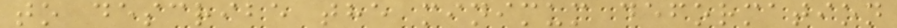to describe the minimum deformation
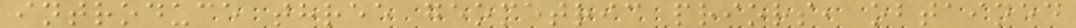introduce three geometric priors, obtained
